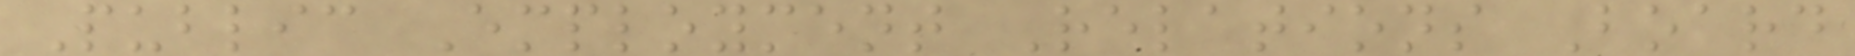Public Employment Relations Board
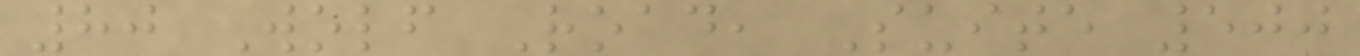80 Wolf Road, Suite 500
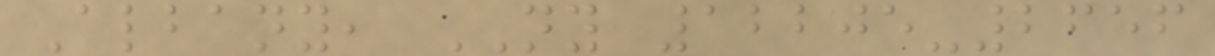Albany, NY 12205-2656
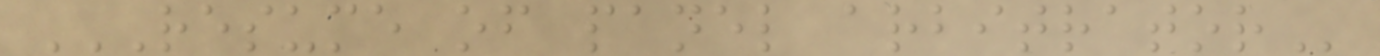RESUME OF PANEL ARBITRATOR
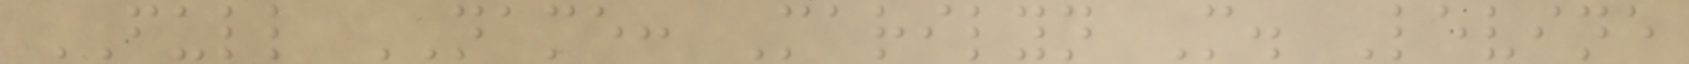FULL NAME: Marilyn M. Levine
